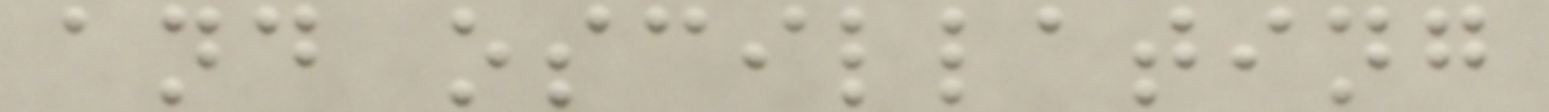and oscillating
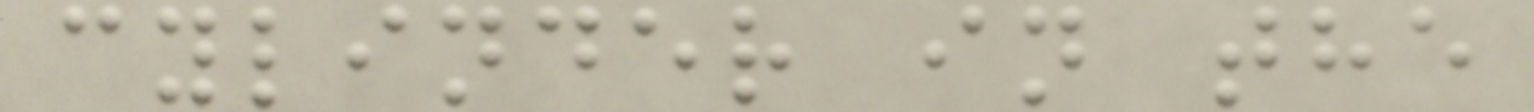cylinder in the
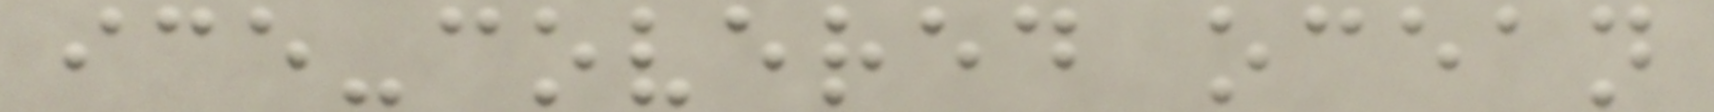ice-covered ocean
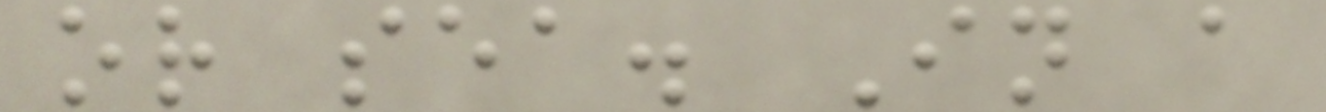or sea. In a
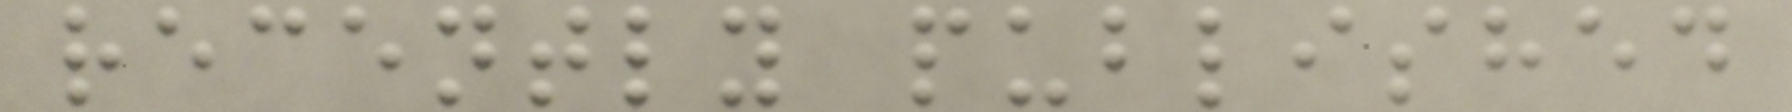recently published
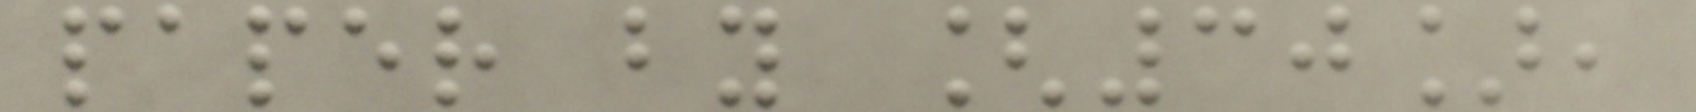paper by [30],
